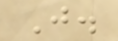J.
